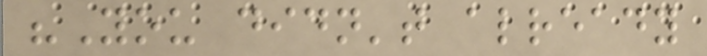"You didn't already
